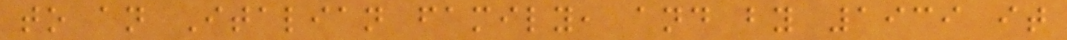to an Italian family, and by 1939 it
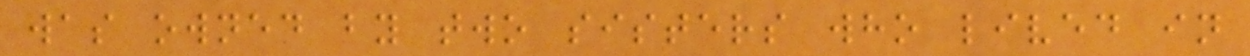was owned by two sisters who lived in
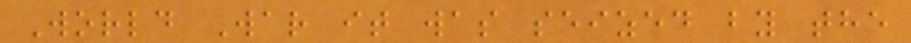World War it was seized by the
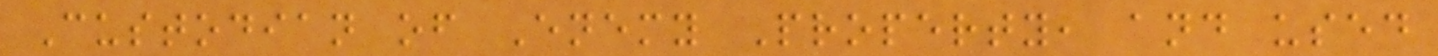Custodian of Enemy Property, and used
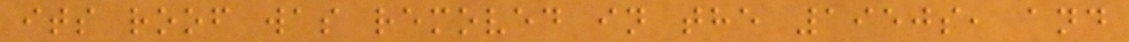its roof was removed in the 1950s, and
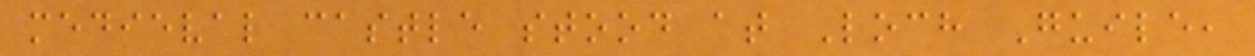medieval castle stood at Loch Guile,
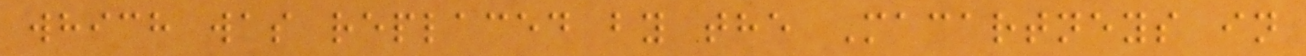which was replaced by the Macartneys in
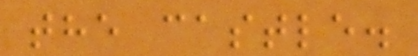the castle.
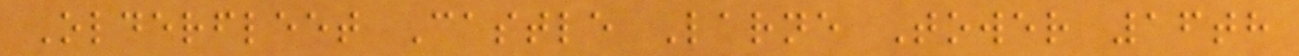Olderfleet Castle Larne Tower 16th
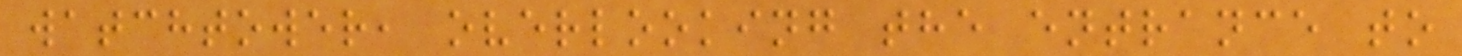watchtower, overlooking the entrance to
